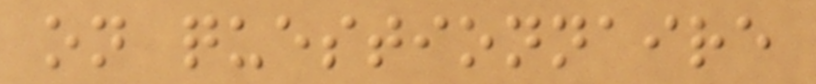on questionnaire
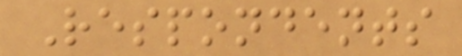Respondents
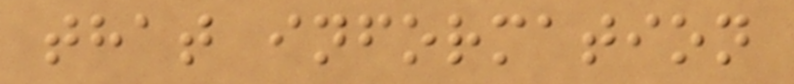that information
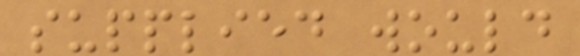supplied would
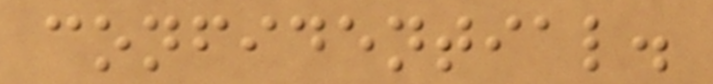confidential.
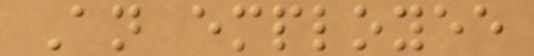An employee
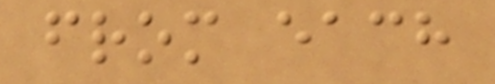from each
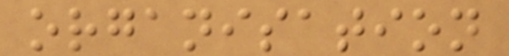organisation
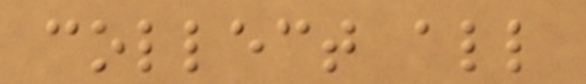collect all
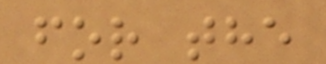for the
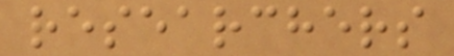researchers
